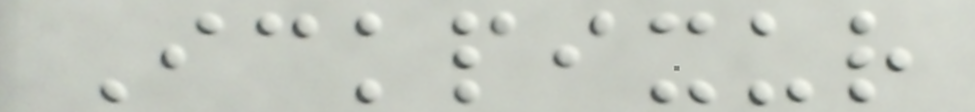Ickpixur
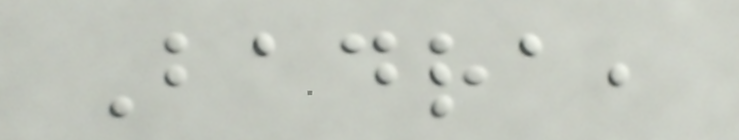Badra,
